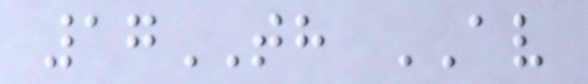17TH AV
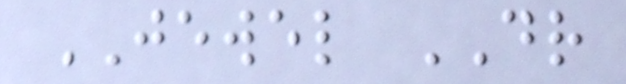JEWEL DR
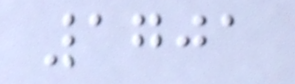1701
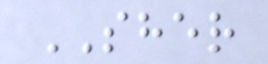SHER
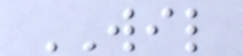WIL
